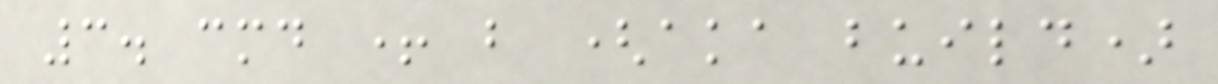3. cmd + b (aka build)
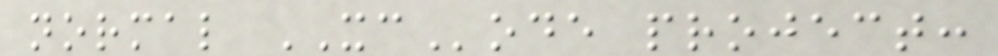normal XCode project:
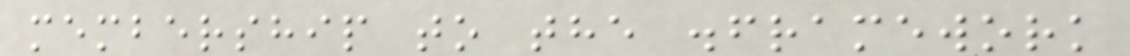membership to the .framework
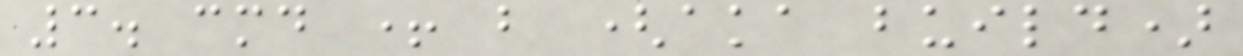3. cmd + b (aka build)
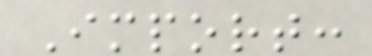Import:
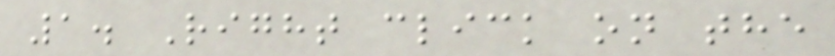1. Right click on the
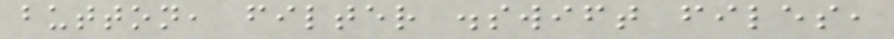button, filter .swift files,
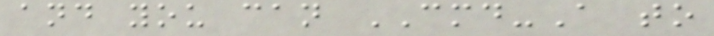and you can CMD-A to
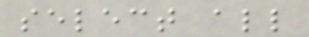select all
